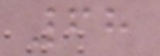68
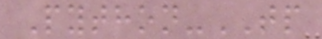Python-TP
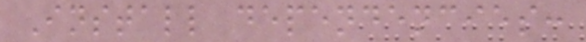Install dependencies:
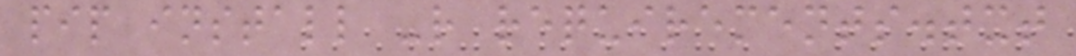pip install -r requirements.txt
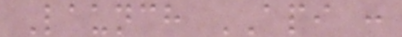Launch API :
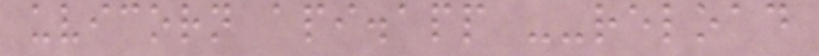uvicorn api.app --reload
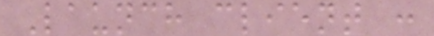Launch client :
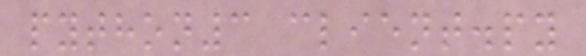python3 client.py
